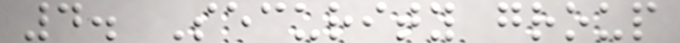4. Security group
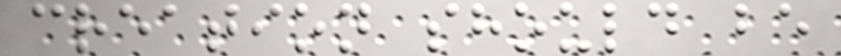creation should be
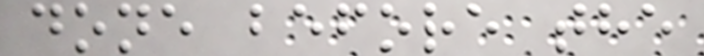done before the
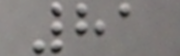81
